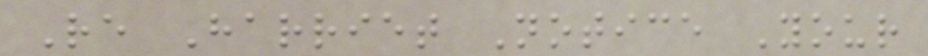Re Harriet Notice Your
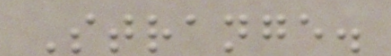Strange.
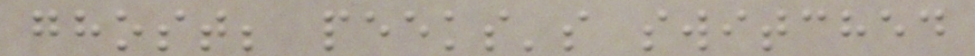ghost; peeks's switched
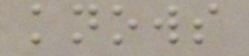knows
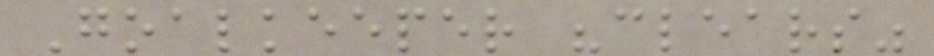Goalkeeper "clears"
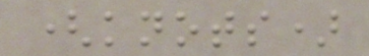(knots)
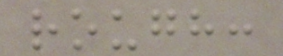rough:
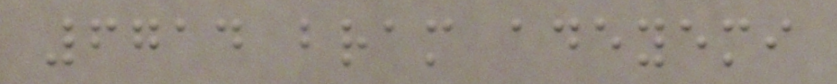6714 bram adeyemi
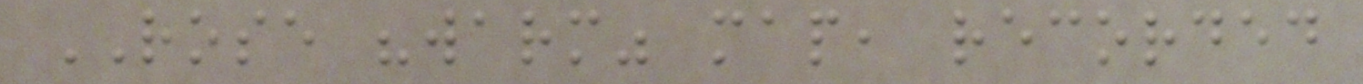ROSE "warm" map, recorded
